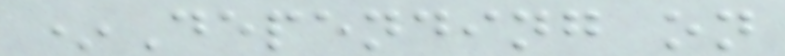*Depending on
